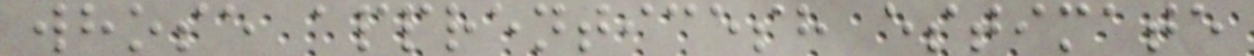whose apprenticesh estimate
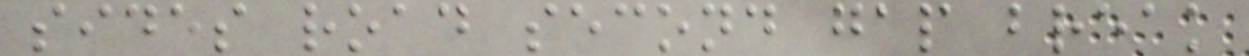sides road second gap break
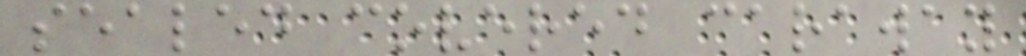sealed covered caraway
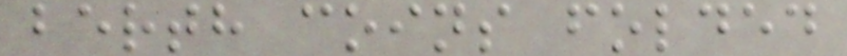berth coins folded
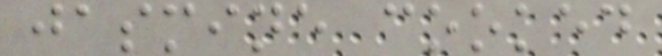jasmine cooked
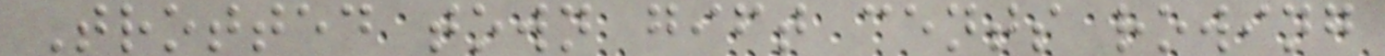Trotted town gift cents rowing
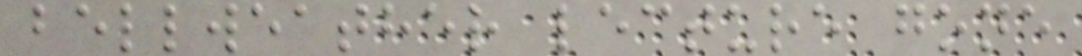bellweather lecture gone
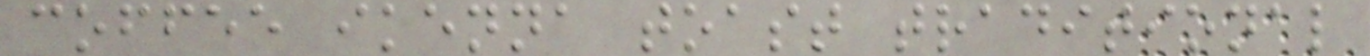coffee ikenna toast traditional
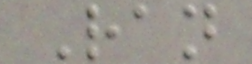Ran
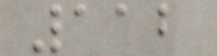112
